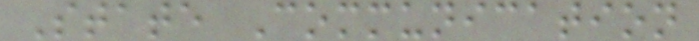State Communication
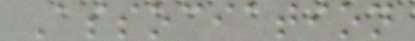Association
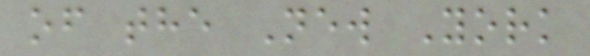of the New York
